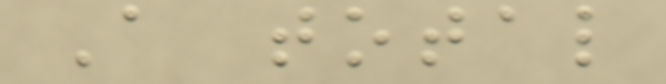A total
